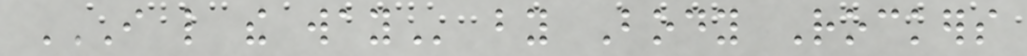I LIKE THE WAY by Body Rockers
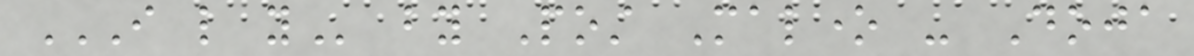I LIKE YOU by Post Malone - Doja
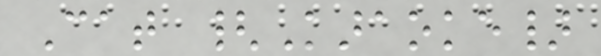Cat {Karaoke}
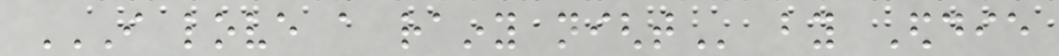I LOVE A RAINY NIGHT by Eddie
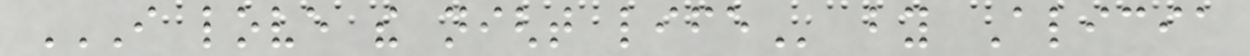I LOVE THE NIGHT LIFE by Alicia
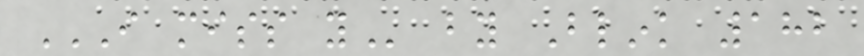I MISS YOU by Blink 182
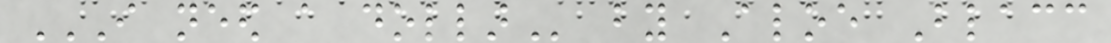I NEED A DOLLAR by Aloe Blacc
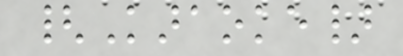{Karaoke}
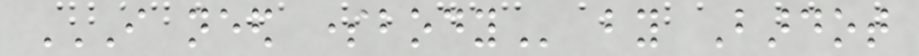I NEED SOMEBODY by Bardot
